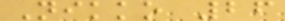Nikko 26
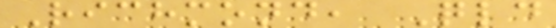Richmond, Qld
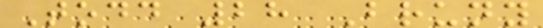Todd 28 Bruny
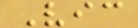Vic
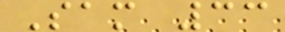Sam 33
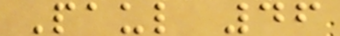Paul 46
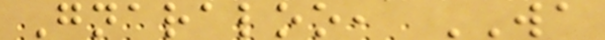Gnaraloo, WA
